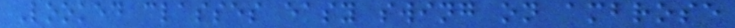Looked classes easy swing on ambrose
